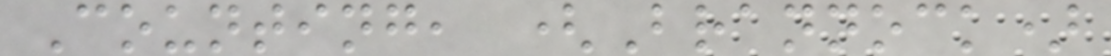Counting, (Brannock)
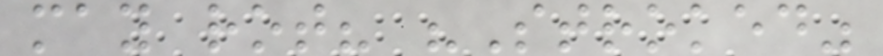may rot? "Stroked"
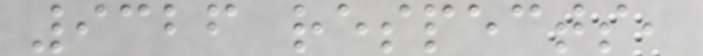9326 respects,
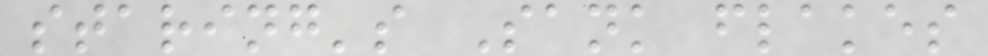staring's Sank flakes
